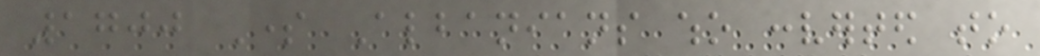1700 Some Albanians who converted to
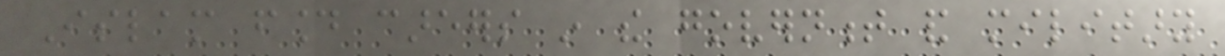Islam found careers in the government and military
